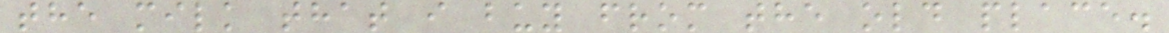the milk that i buy from the old place.
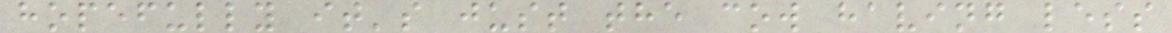hopefully it's just the cow having less
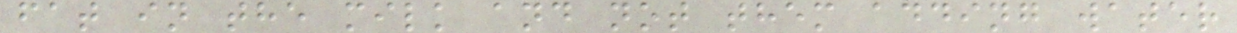fat in the milk and not them adding water
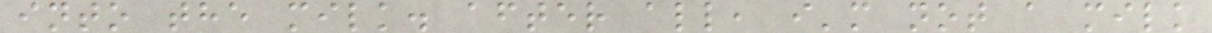into the milk. after all, i'm not a milk
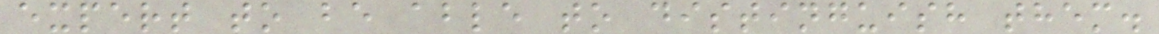expert to be able to distinguish them.
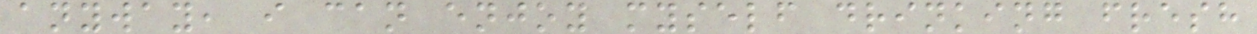anyway, i can enjoy myself drinking fresh
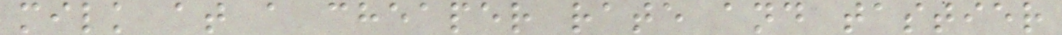milk at a cheaper rate and tastier
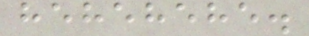hehehehe.
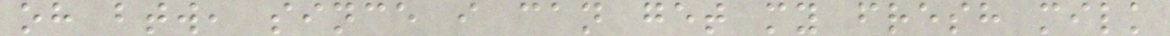oh btw, since i can get my fresh milk
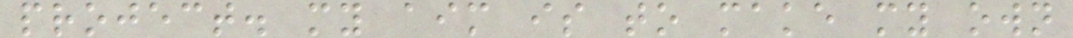project. my aim is to make my own
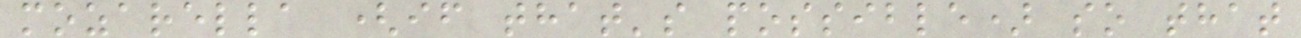mozarella (if that's possible) so that
